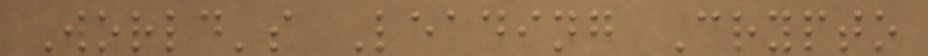World's Leading Crypto
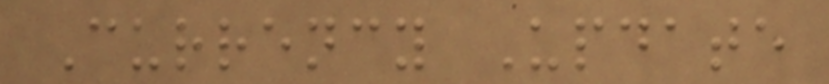Currency Update
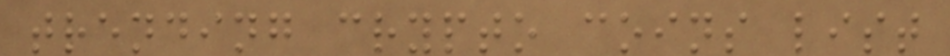trending crypto coins list
